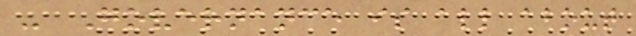- Governance is all about
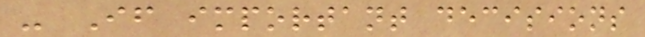- If important decisions
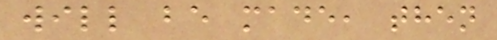will be made, then
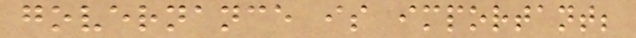governance is important;
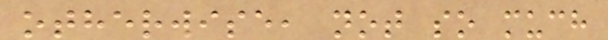otherwise, not so much
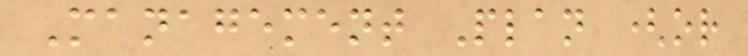Management Plan (or
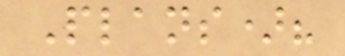Plans)?
